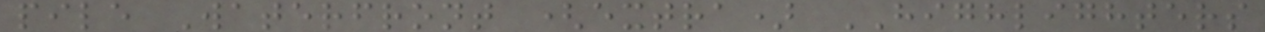pile Waterfront (extra) HIGHLIGHTERS
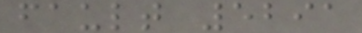fault 5291
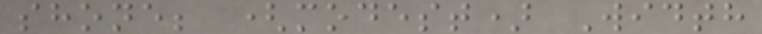shone; (modest) Width
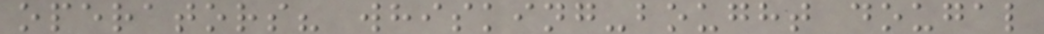operators? whisking-bought dougal
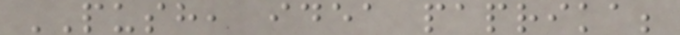PUSH, idea paprika;
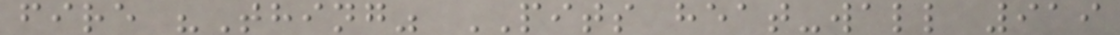fire "Thing" PITS heat-wall 919
